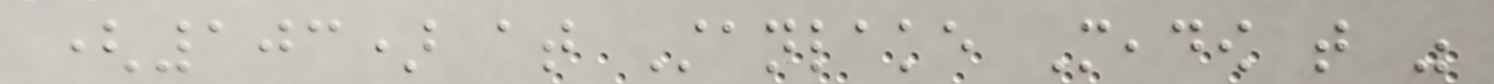(103) at Stanlake Meadow that was
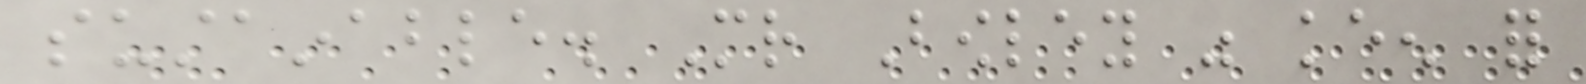sustainable. Mr Bowley was keen for
